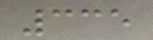335
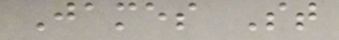James St
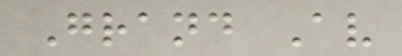Grand Av
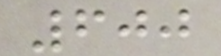600
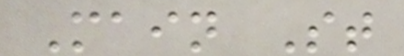Main St
